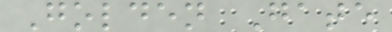Golden Gate
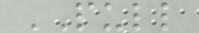PULL
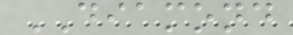DIAMOND
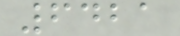6421
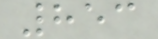853
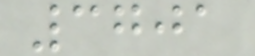3701
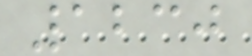1230
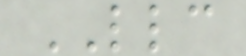LLC
